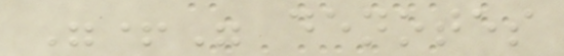"+" denotes
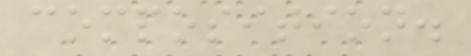composition.
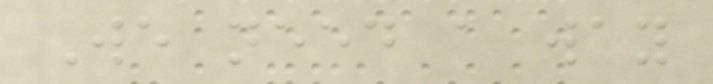We need a way
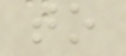to
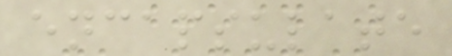encapsulate
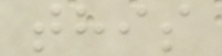this
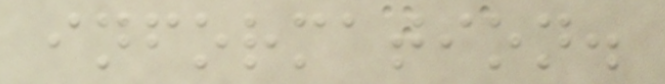information.
